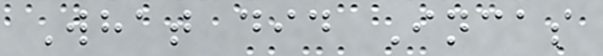What did Incas
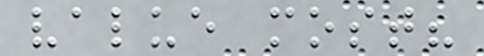value most?
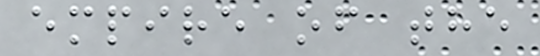empire of the
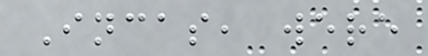Incas, were
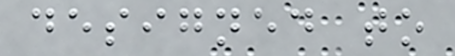designed to
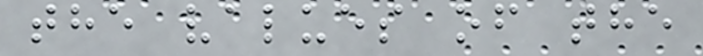the values of the
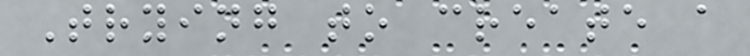Trying to create a
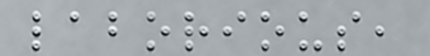laborious,
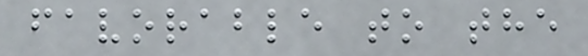favorable to the
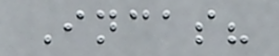Incas?
